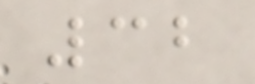32
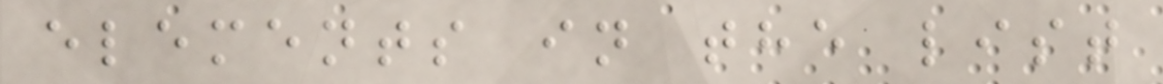elements in the list
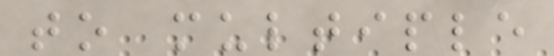to multiple
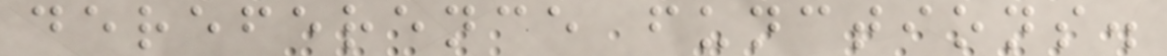dereference functions.
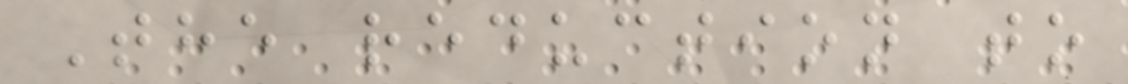The reduction to
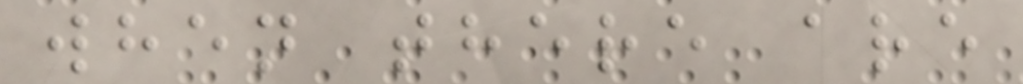when there are
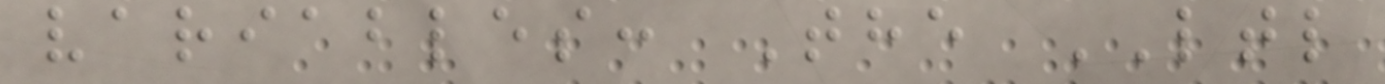variables: The LTL
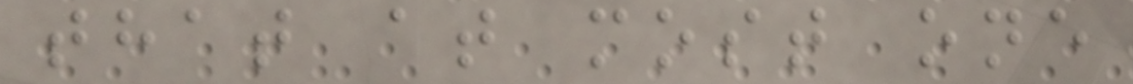that at most one
